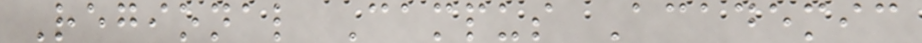Regional Campus Academic
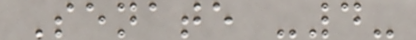Senate -4-
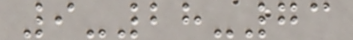9-28-73
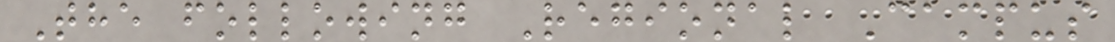The following Regional Campus
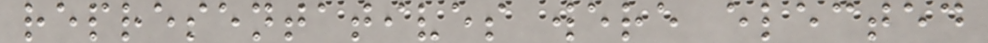representatives were elected
